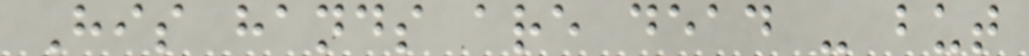His hands are dead - but
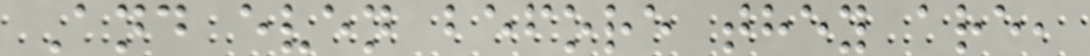And even before they are,
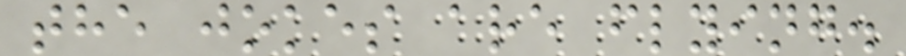the jokes are flying.
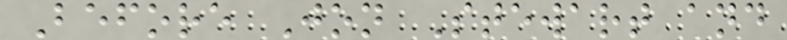Before Jon Stewart and
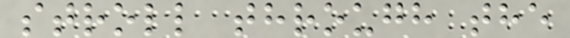stroll through the
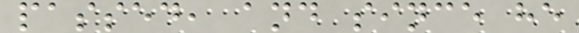passed, and since he
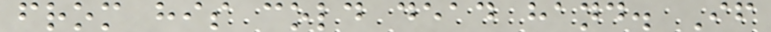from his cold dead hand. If
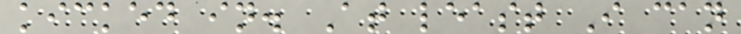kicked in. At least I can
